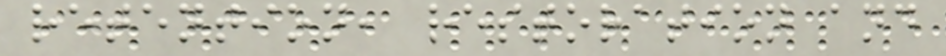retention, restoration and
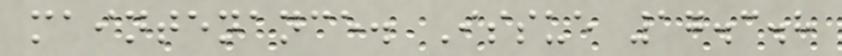maintenance. Issue 17.3.8
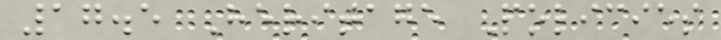17.5 Heritage Policies
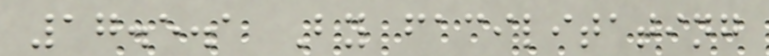17.5.1 By facilitating
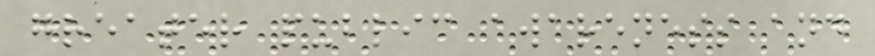greater public awareness and
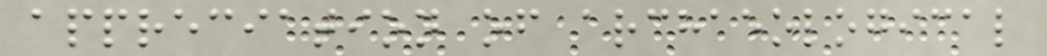appreciation of archaeological
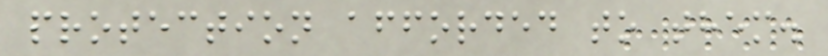protection afforded to them.
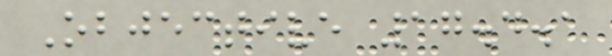Objective 17.4.1
